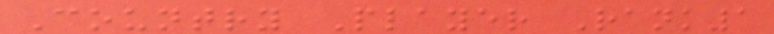Country Player Rank1
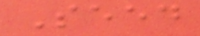Seed
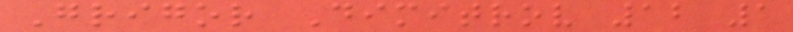Grigor Dimitrov 12 1
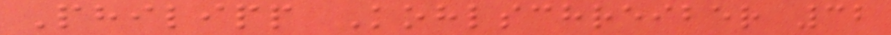Philipp Kohlschreiber 32
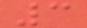3
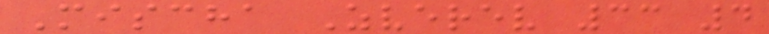Mischa Zverev 33 4
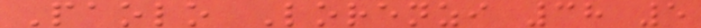Paolo Lorenzi 38 5
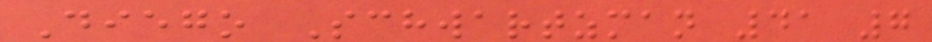Diego Schwartzman 41 7
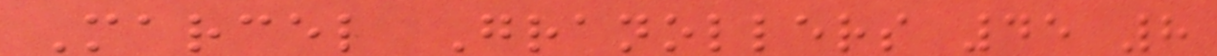Marcel Granollers 45 8
